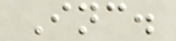Inc.
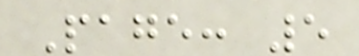Page: 5
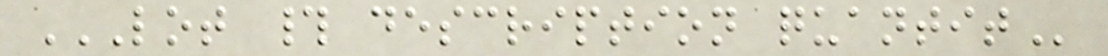LOT # DESCRIPTION QUANTIT
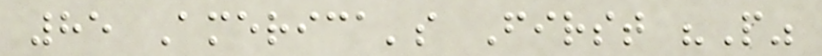85 America's First "P"
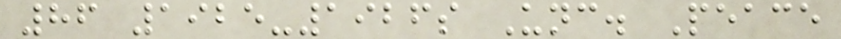86 1925-1926s Unc. Peace
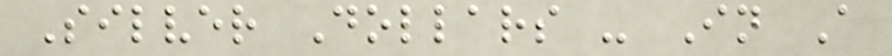Silver Dollars - In A
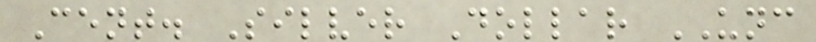Cent. Silver Dollar UNC
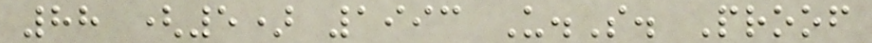88 (5) 1993 U.S. Proof
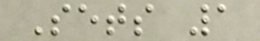Sets 1
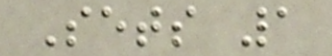Sets 1
